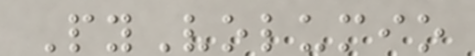PyVolumio
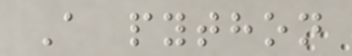A python
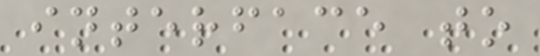interface to
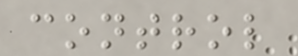control
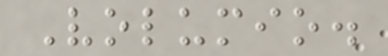Volumio.
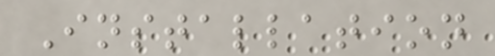Installation
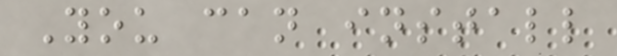You can install
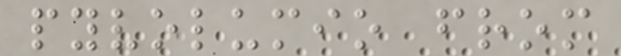pyvolumio from
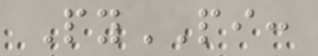PyPI:
